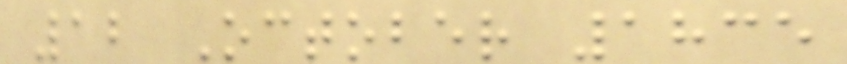12 October 1835
